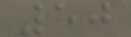50
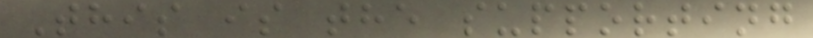This is the supporting
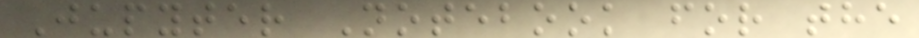Jupyter Notebook for the
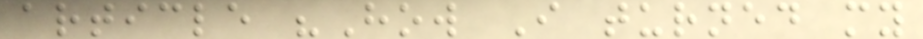article "How I turned my
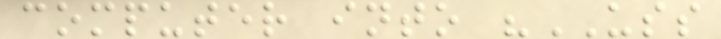computer into "USS
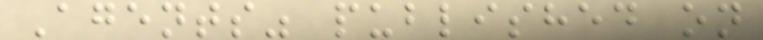Agents" published on
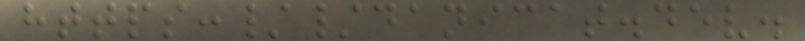https://danicat.dev.
